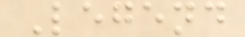Legend
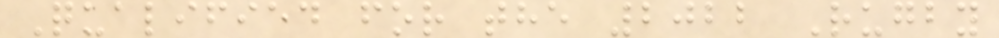Qualified for the 2022 Rugby
